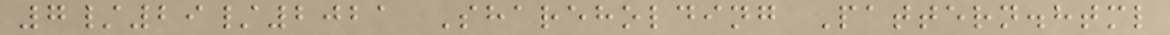7/29/2021 Shareholding Pattern.html
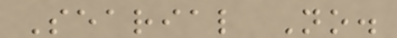Searial No.
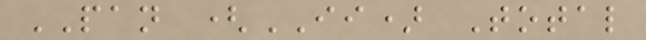PAN (II) Total
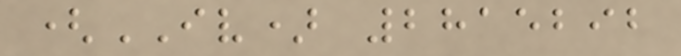(IV) 2815292
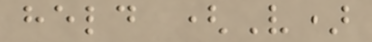held (V)
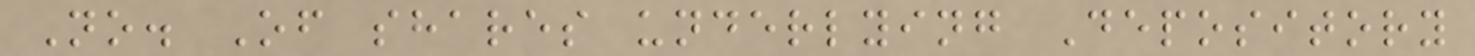No. Of shares underlying Depository
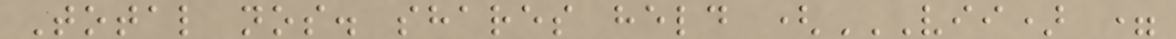Total nos. shares held (VII) =
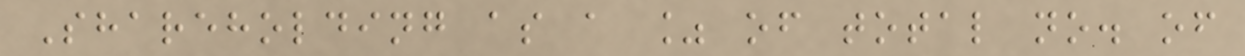Shareholding as a % of total no. of
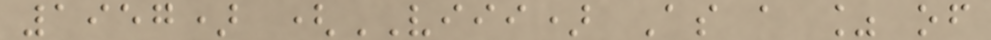1957) (VIII) As a % of
